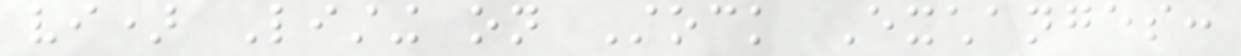vi) Listing on Stock Exchanges:
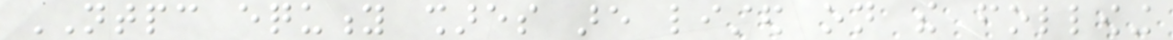NTPC equity shares are listed on the following
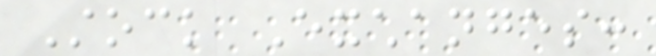Stock Exchanges:
